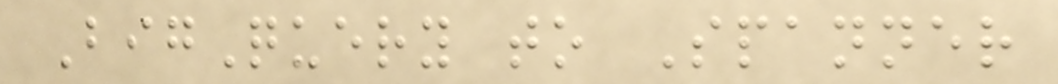BigQuery to Spanner
